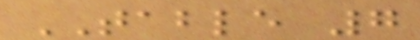TABLE 7
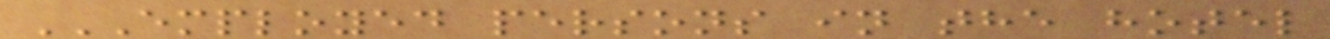EMPLOYED PERSONS IN THE HOTEL
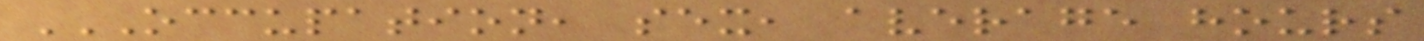OCCUPATION, SEX, AVERAGE HOURS
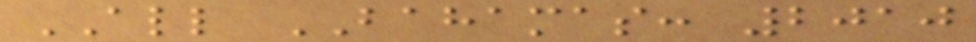ALL BAHAMAS: 2010
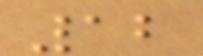12
